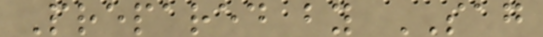Prepared by SAG
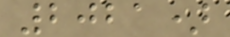2021)
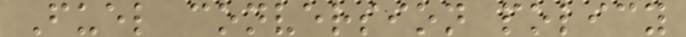Fuel conversion policy
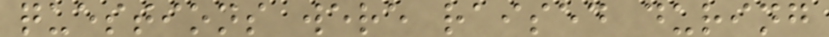questions were raised during
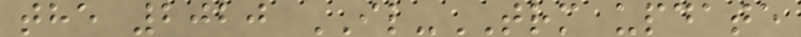the 2020 IL-TRM update
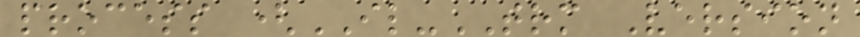process (IL-TRM Version
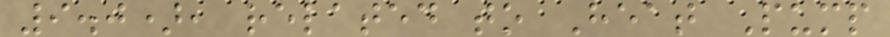9.0), related to Heat Pump
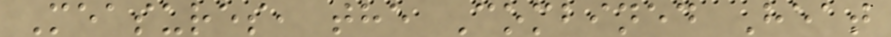Measures, the Combined Heat
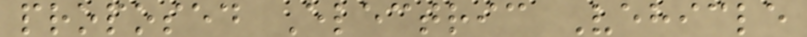proposed Electric Vehicle
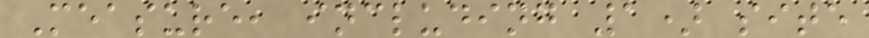Measure, including 1) site
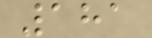181
